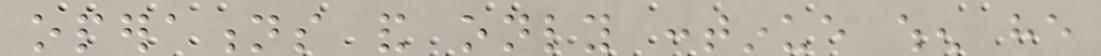operations and only continue when he
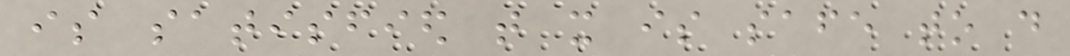is satisfied that it is safe to do
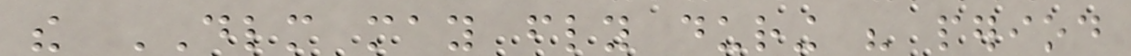the DLM may fly during his period
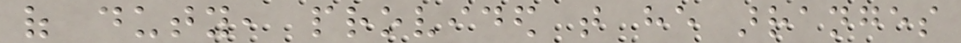of duty, provided that he arranges
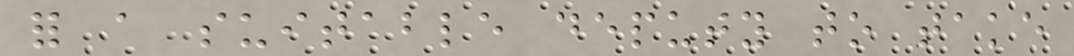for a suitable deputy to take
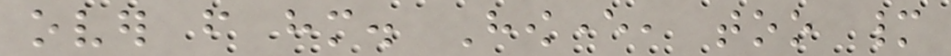over from him. However, too many
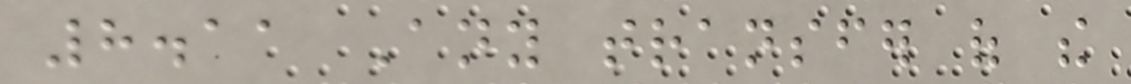8.11 Any transfer of the
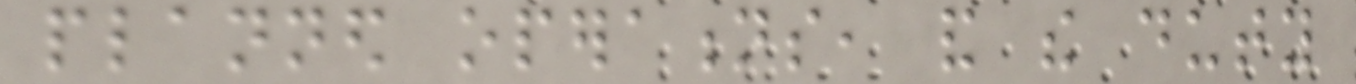planned operations, and the duty
